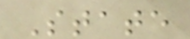State
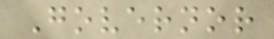Governor
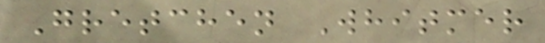Gretchen Whitmer
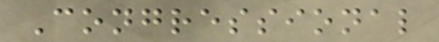Congressional
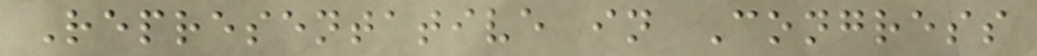Representative in Congress
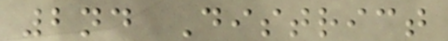2nd District
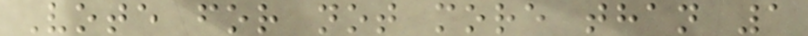Vote for not more than 1
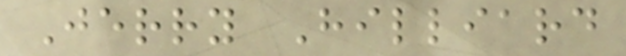Jerry Hilliard
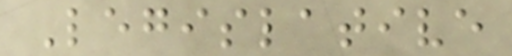Legislative
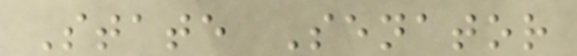State Senator
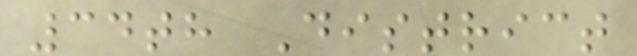34th District
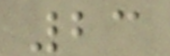23
